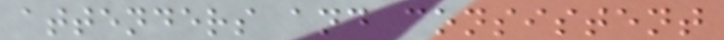attenders and consistent
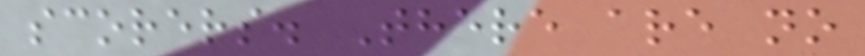scorers. There are no
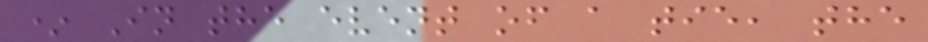* In the event of a tie, the
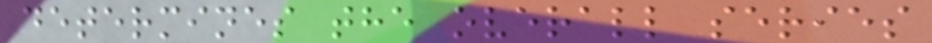determines the overall series
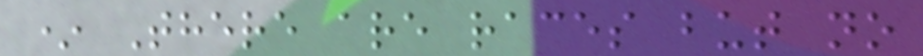* There are races but no
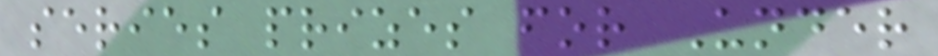series prizes for Under
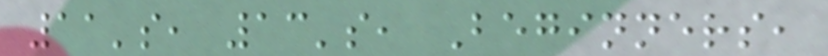11's, 13's, Beginners,
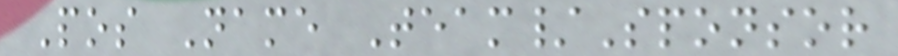Pos Name Team/Sponsor
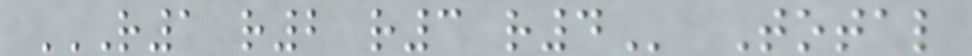R1 R2 R3 R4 Total
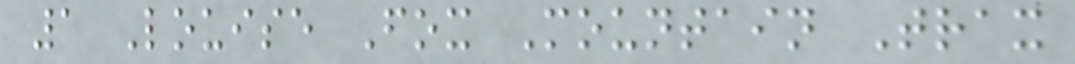1 Louise Fox Mountain Trax
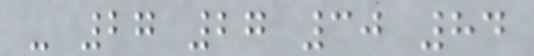- 27 27 30 84
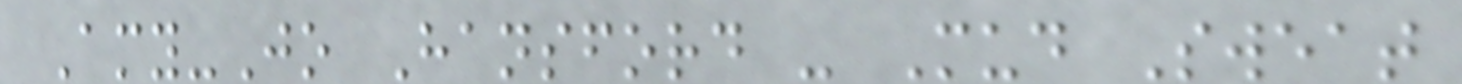Amy-Jo Hansford - Mud Sweat
